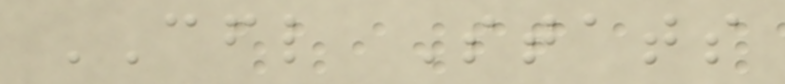CFL Stats
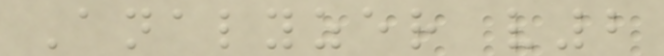Analyzer v2
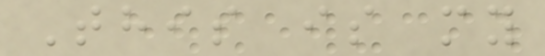This is my
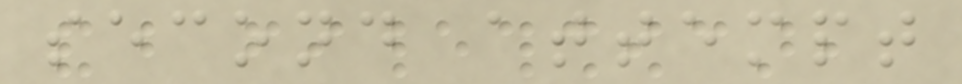second attempt
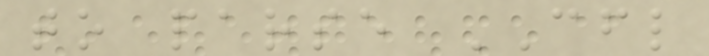to parse CFL
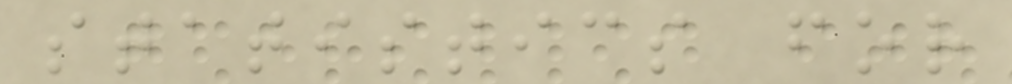statistics for
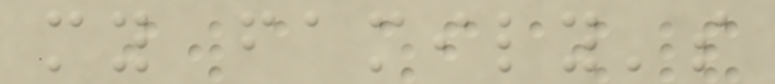my family's
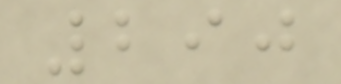290
